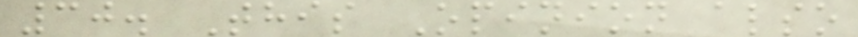30. This Opinion also
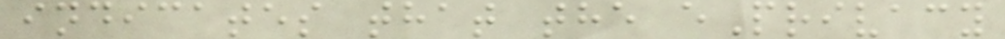indicates that the ePrivacy
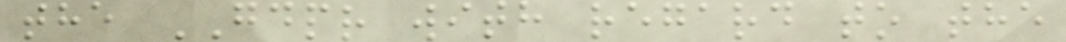the GDPR with regard to the
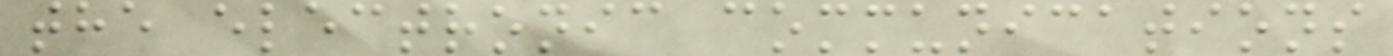the electronic communications
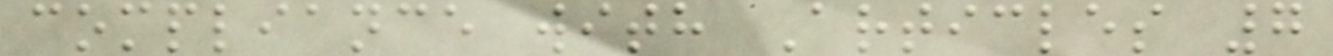compliance with Articles 7
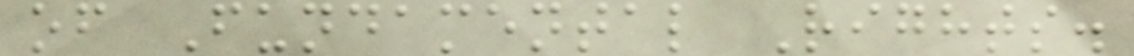of Fundamental Rights.
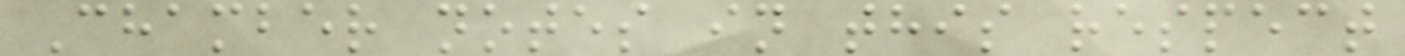Chamber notes in this respect
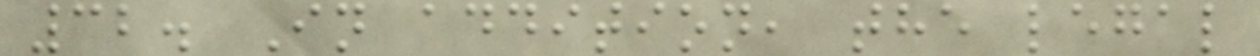32. In addition, the legal
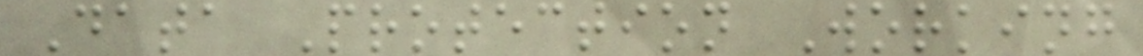Data Protection Working
